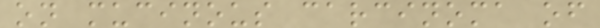on mucinous carcinoma of
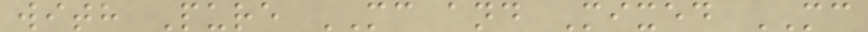with Pure MC and Mixed MC
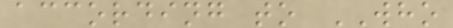according to WHO
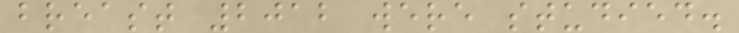breast 2012 were studied.
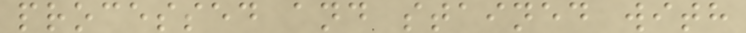processed and stained with
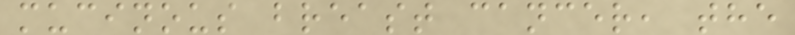mucinous breast cancer, the
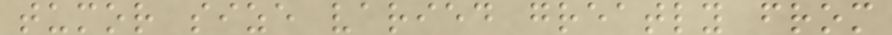tumor size varied greatly from
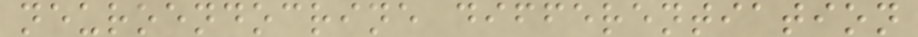neuroendocrine differentiation
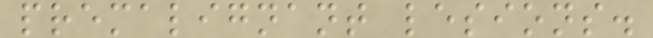premalignant lesions.
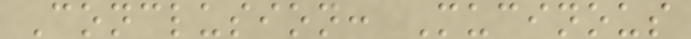Conclusion: Mucinous
